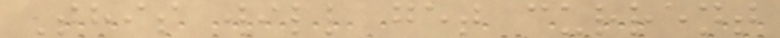This will get current
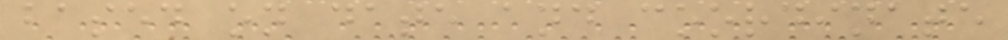based on date and coordinate
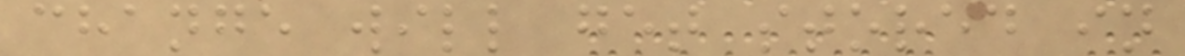change will get stored in
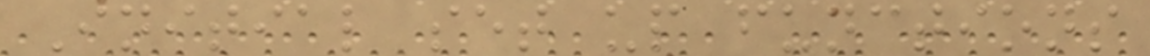Initial set up functions
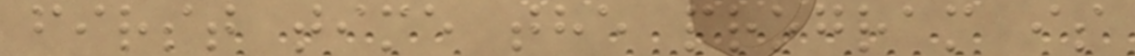first time the program is
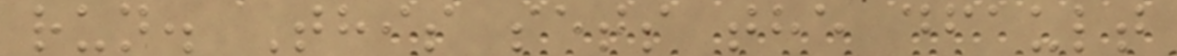run. This sets the dfault
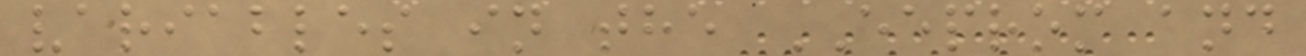variables in the EEPROM and
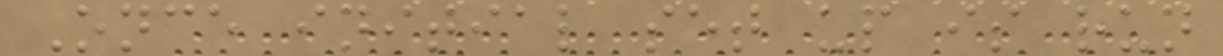Once initial set up is run
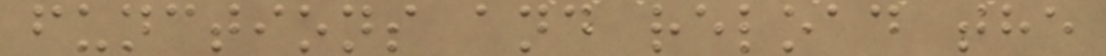functions and reload the
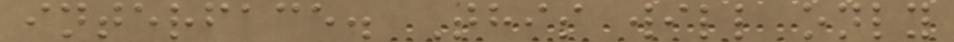interface. This will only
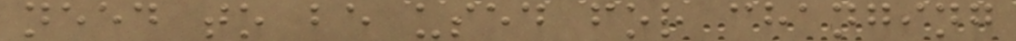need to be used for changing
